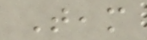Team
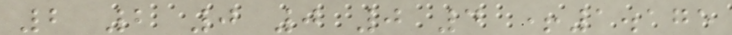2 2 0 0 0 4 +1.175
